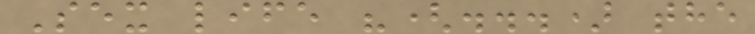Sex life "(...) the
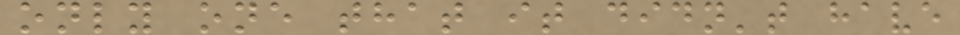only one that it didn't have
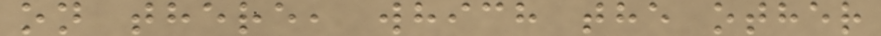on there, which the other
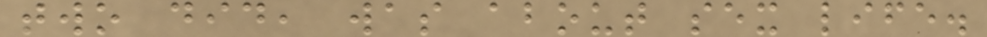two did, was about sex life.
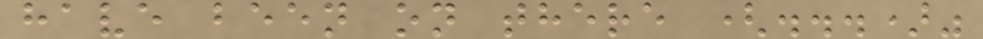have been on there (...)"
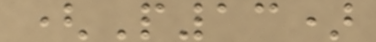(P13)
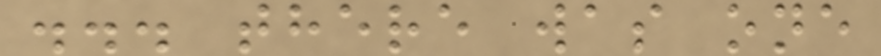... there was one
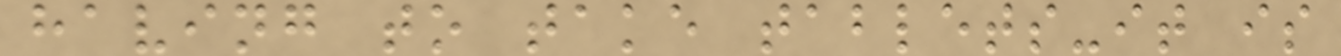having to take tablets-it is
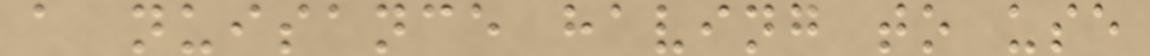a nuisance having to use
